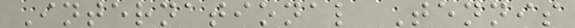International Tennis
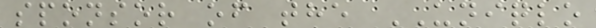sponsor of the UNIQLO
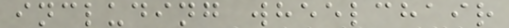including wheelchair
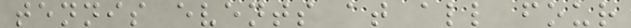tennis events at all four
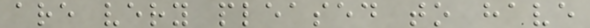are very pleased to have
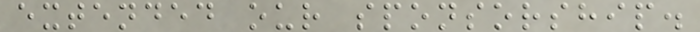extended our sponsorship.
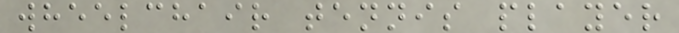wheelchair tennis player
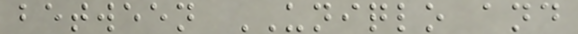between UNIQLO and
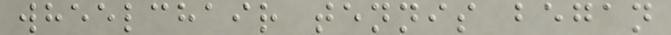wheelchair tennis began
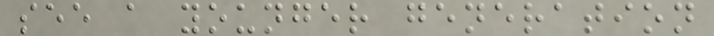see a younger generation
